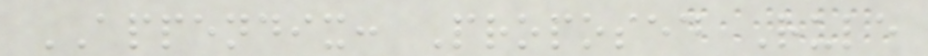APPENDIX: Proposed Rule
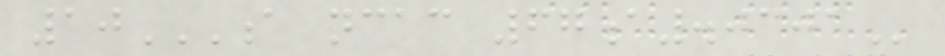10A NCAC 67A.0301
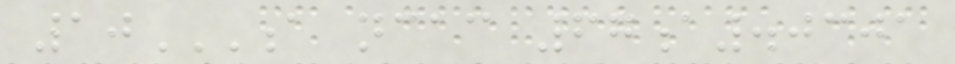10A NCAC 67A.0301
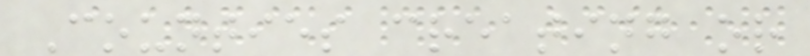Counties creating or
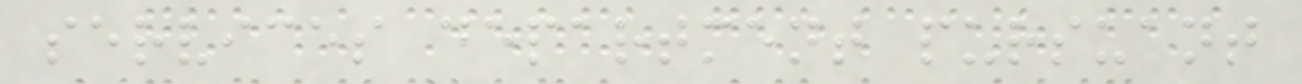services department pursuant
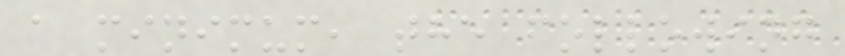a minimum, the following
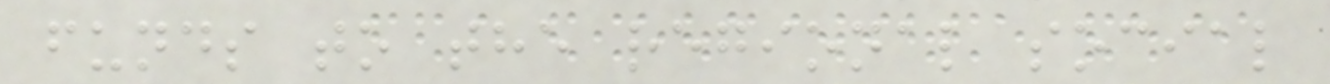funds to the regional social
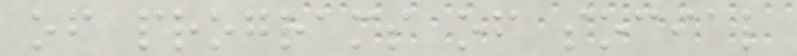of programs of social
